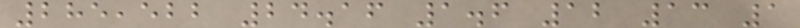285,522 24.16 1.6 12 13 1
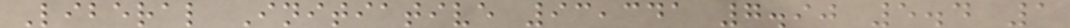Liberal Initiative 93,341 7.90 5.4 1
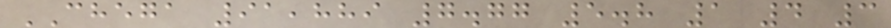CHEGA 91,889 7.77 5.8 1 4 3
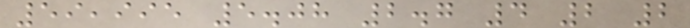59,995 5.08 2.7 4 2 2
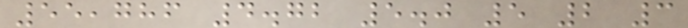55,786 4.72 5.0 5 2 3
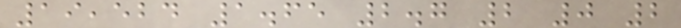19,524 1.65 2.7 2 0 2
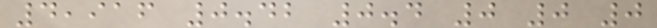4,916 0.42 0.4 0 0 0
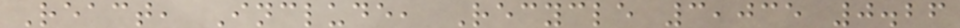React, Include, Recycle 3,035 0.26
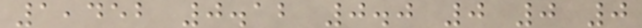1,452 0.12 0.0 0 0 0
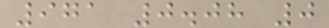971 0.08 0
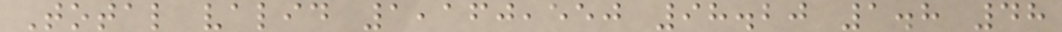Total valid 1,160,550 98.20 1.8 48
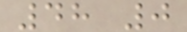48 0
